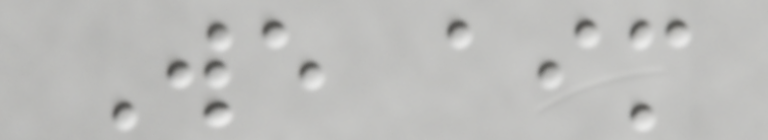We aim
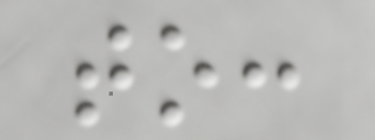to:
